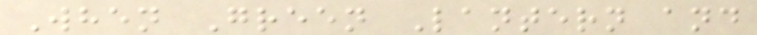When Green Lantern and
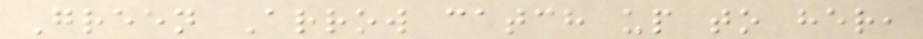Green Arrow catch up to her,
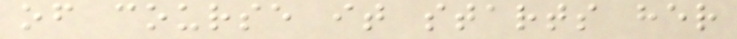of course it starts her
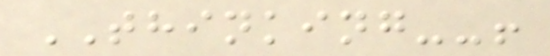THINKING--!
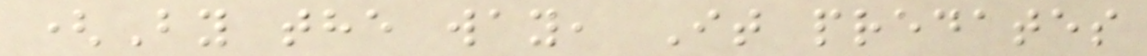(By the way, It predates
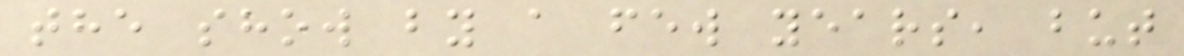the show by a few years, but
